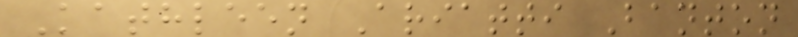Kathleen Ariatti Banton
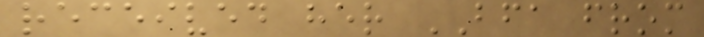received her BFA from
